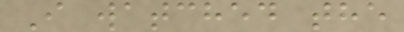I watched the
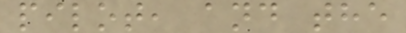pilot, and the
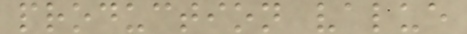production value
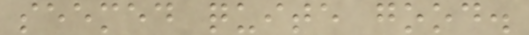seemed quite good.
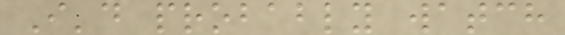I'd probably watch
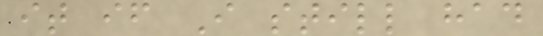it if I still had
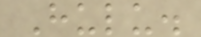Hulu.
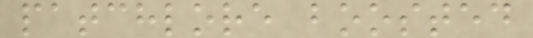patchlore boosted
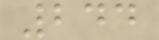244
